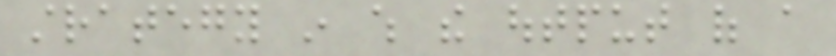strategy in which the output of a
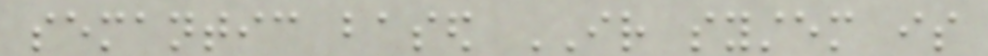semantic based IR system is
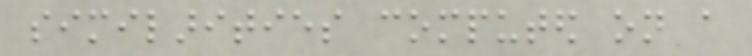similarities computed on a
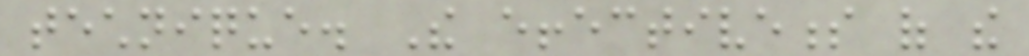technique. The effectiveness of the
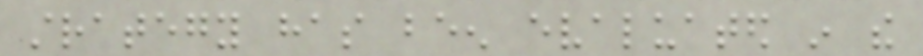strategy has been evaluated in the
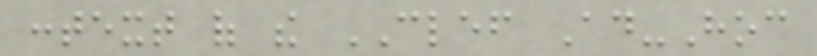context of the CLEF Ad-Hoc
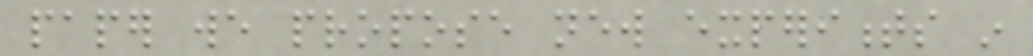paper we propose new experiments in
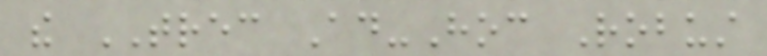the TREC Ad-Hoc Robust
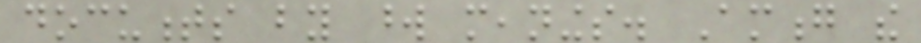documents by word meanings. Among the
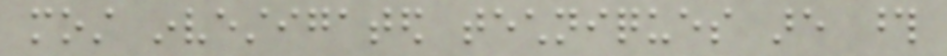most investigated techniques are those
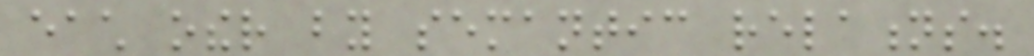each other by semantic relations.
